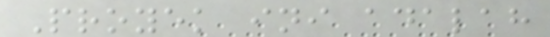Proyek ini adalah
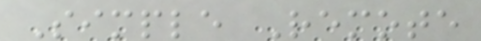Simple Remote
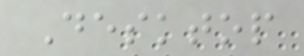Desktop
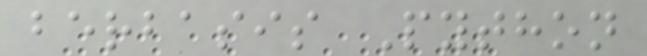berbasis Python
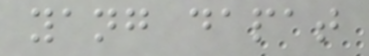yang dapat
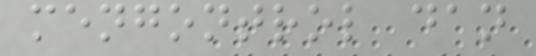mengontrol dan
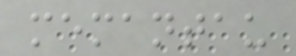memantau
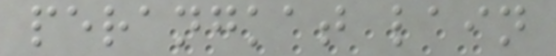perangkat lain
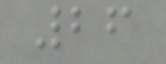26
